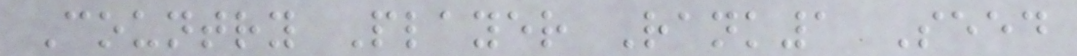Country Player Rank1 Seed
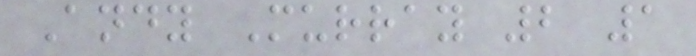Andy Murray 2 1
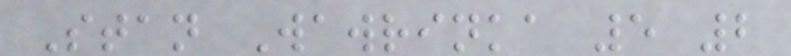Stan Wawrinka 5 2
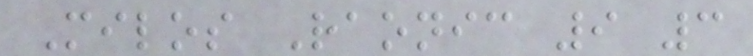Milos Raonic 9 3
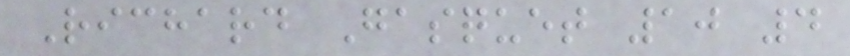Richard Gasquet 10 4
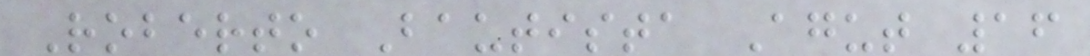Roberto Bautista Agut 16
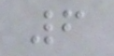6
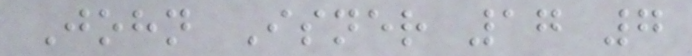John Isner 17 7
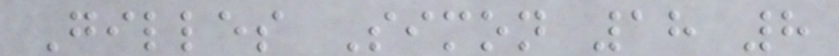Gilles Simon 18 8
